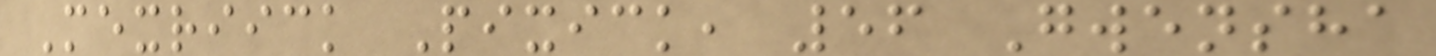Mexriick Pixick, 56 Gwensha
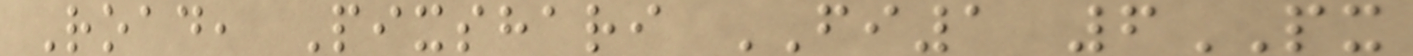Road, Pixshari FI1 6PX
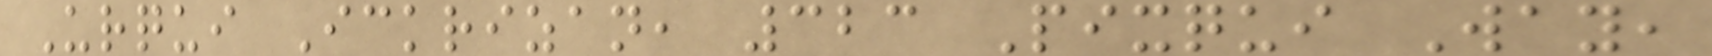Urqui Ickrizan, 323 Pixqui Way,
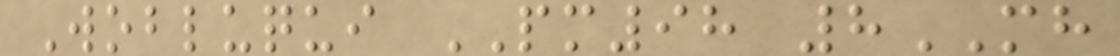Wobluqui PM98 8MH
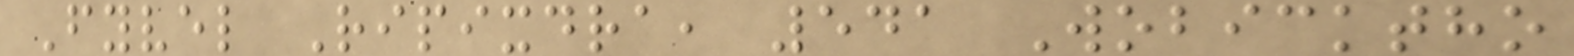Fyvel Ripixdra, 541 Wobicktho
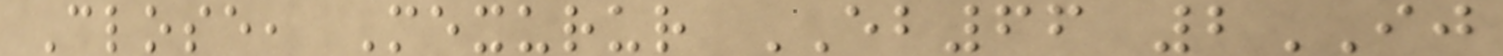Close, Mexurur EB66 2IJ
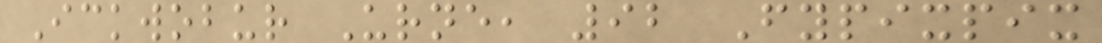Ickwobur Urne, 92 Fypixpix
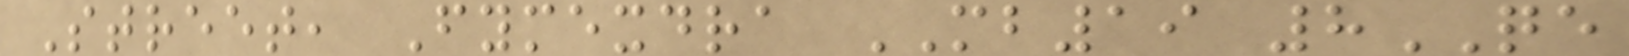Street, Fymexdra MB19 8QE
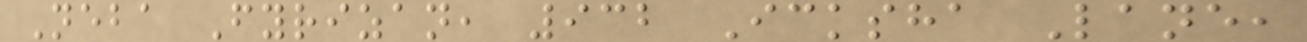Neba Fyrizan, 932 Icksha Lane,
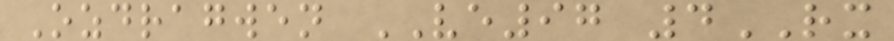Ozdragwen VE97 4RX
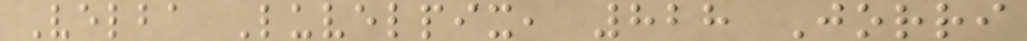Velba Luvelpix, 828 Jorri
